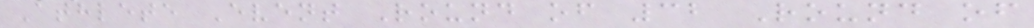Athlete Event Round of 32 Round of
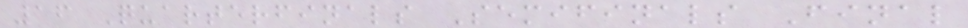16 Quarterfinals Semifinals Final
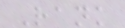Rank
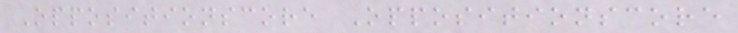Oppositionscore Oppositionscore
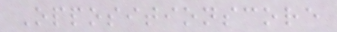Oppositionscore
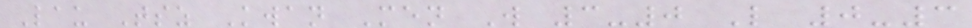Lau Tsz Kwan Men W 3-0 L 0-3
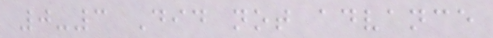0-3 Did not advance
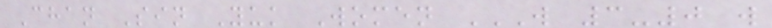Chan Sin Yuk Women W 3-0 W
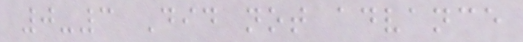0-3 Did not advance
